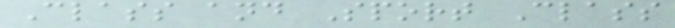Class and Sport Class
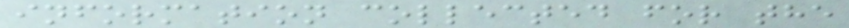information collected for the
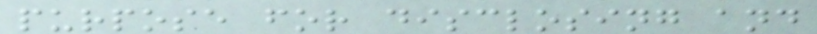purpose for disclosing and
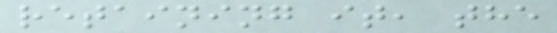retaining it, the
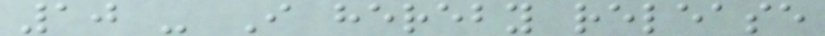10 - I hereby release
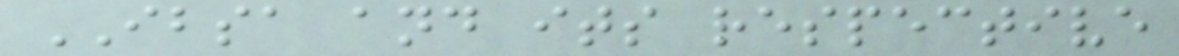IBSA and its respective
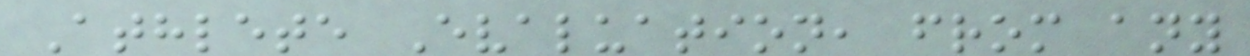Athlete Evaluation, from any
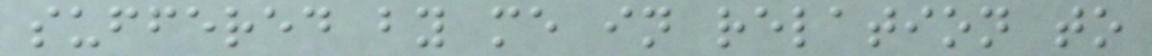suffered by me in relation to
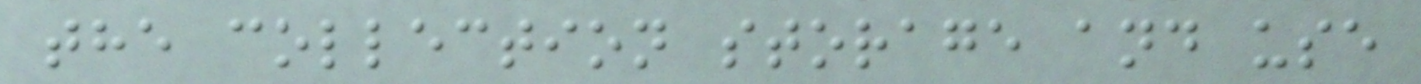the collection storage and use
